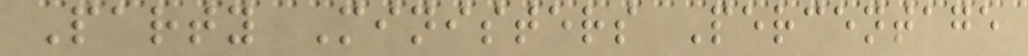Party Ministers Percentage
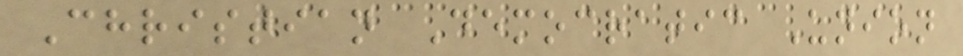Christian Democratic Union
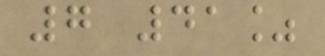7 41%
